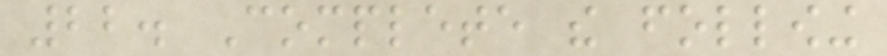22. Complete the following
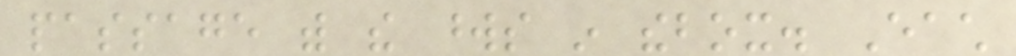passage with the words in thebox. Each
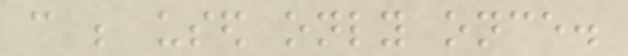can be used only once.
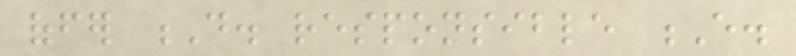offer D. responsible E.
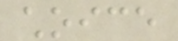choice
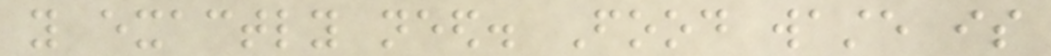you exactly need. Food waste is
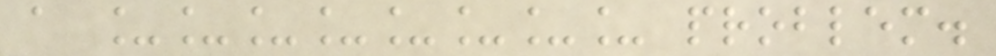a ________ problem.
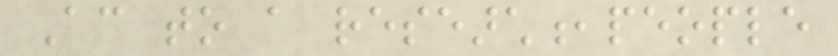According to a research,people
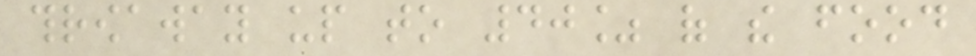throwaway up to 40% of the food
